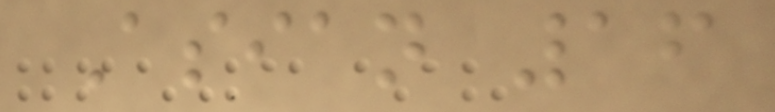Asian 16
